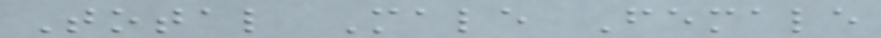Total Male Female
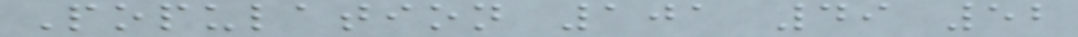Population 101 49 52
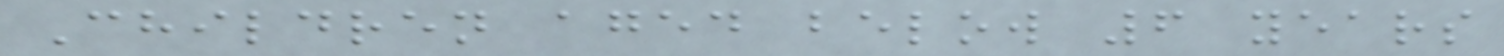Children aged below 6 years
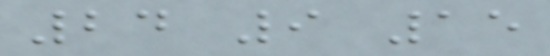24 9 15
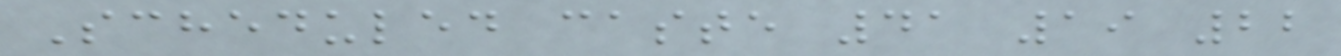Scheduled caste 41 19 22
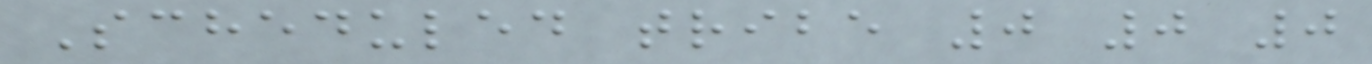Scheduled tribe 0 0 0
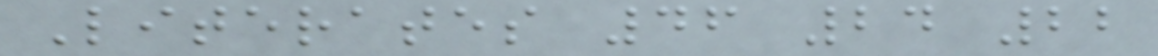Literates 46 24 22
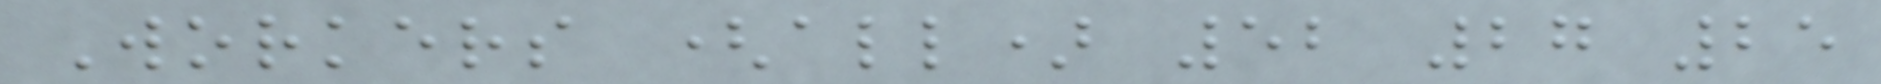Workers (all) 52 27 25
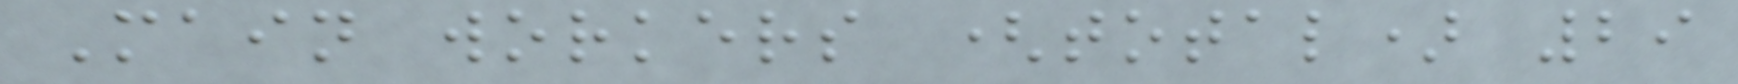Main workers (total) 29
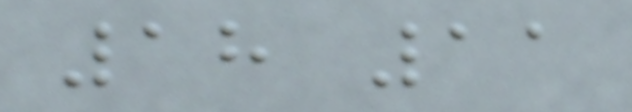18 11
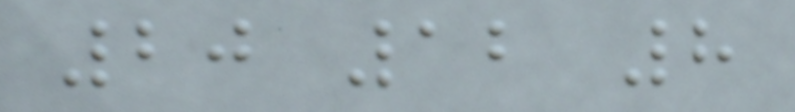20 12 8
